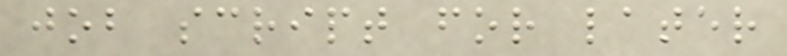job script for later
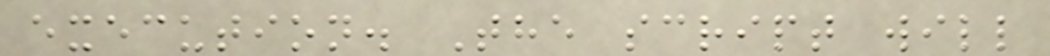execution. The script will
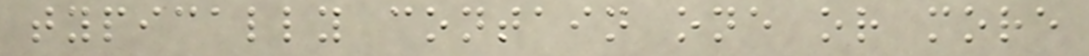typically contain one or more
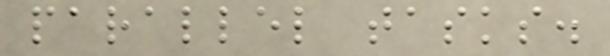parallel tasks.
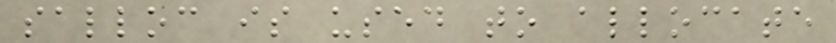salloc is used to allocate
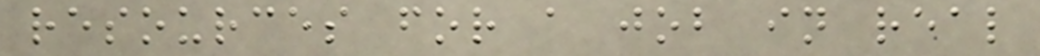resources for a job in real
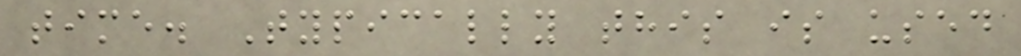time. Typically this is used
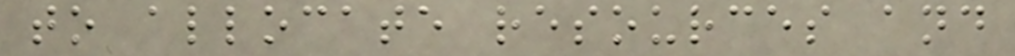to allocate resources and
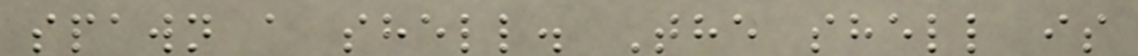spawn a shell. The shell is
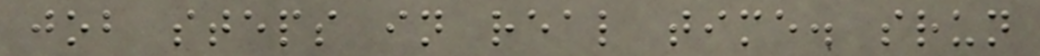job steps in real time. srun
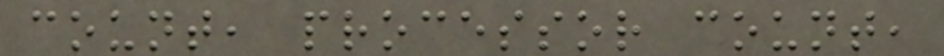count, processor count,
